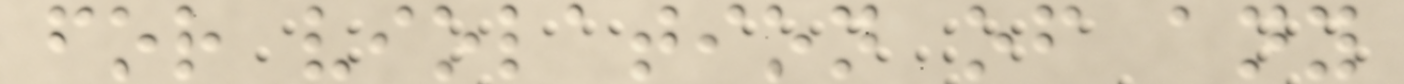for violation of any
